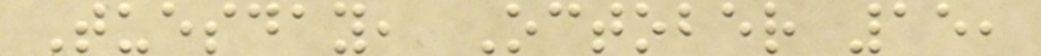Tuesday, October 15,
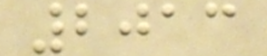2013
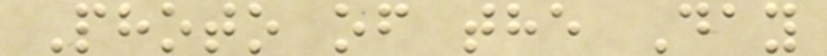Photo of the Day
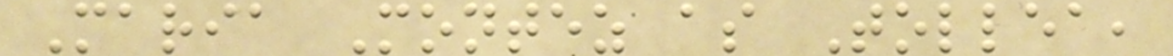Maria Montez as Tollea,
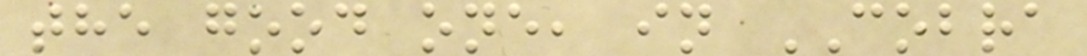the good one, in COBRA
